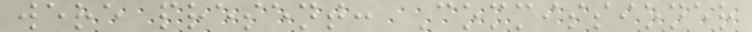were present: Commissioner
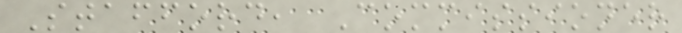Stafford, Commissioner
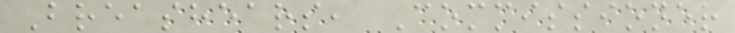Breashears, Commissioner
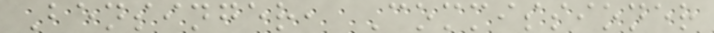Bensinger, Commissioner
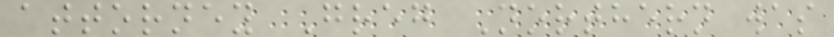attorney Greg Northern was
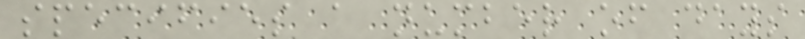specifies a number of days
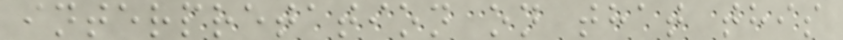interpretation on that this
